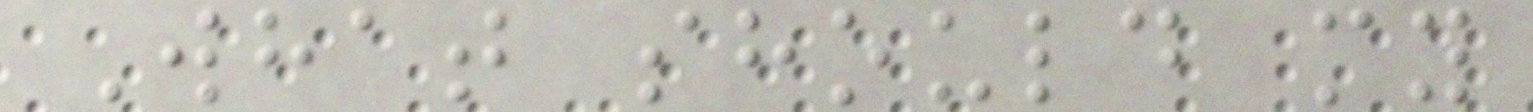What should my
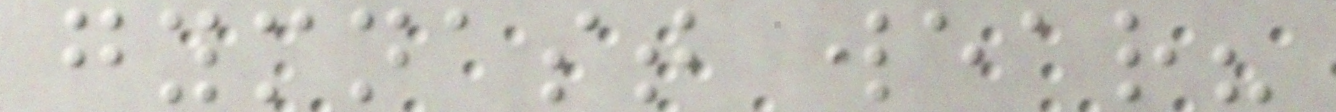gymnast wear?
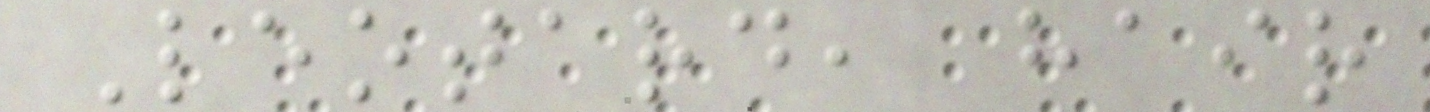Leotard, hair
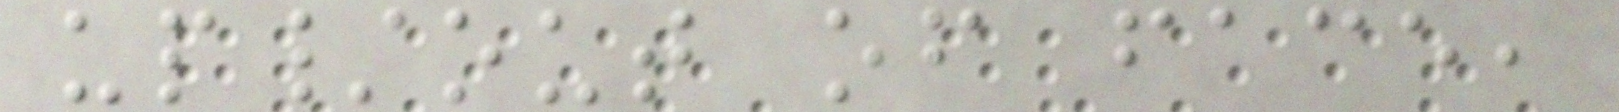up/out of face,
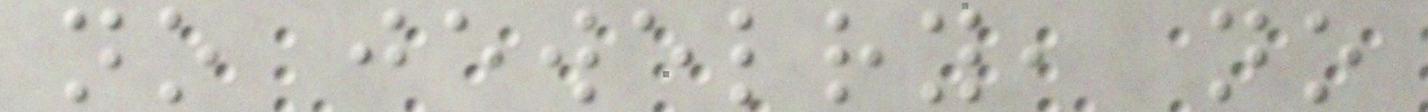no jewelry, no
